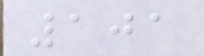101
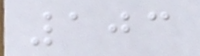103
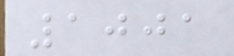1001
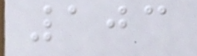103
